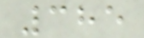385
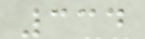334
